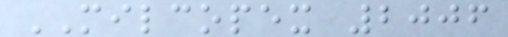MILCOPEX 2006
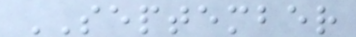SEPTEMBER
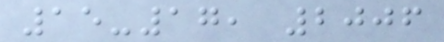15-17, 2006
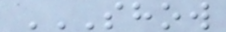SHOW
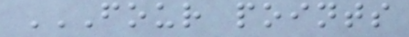FOUR POINTS
